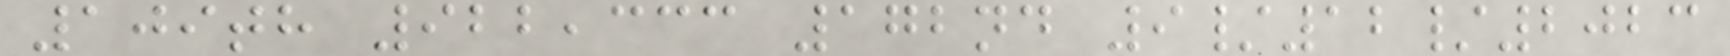109th 922,333 172nd 9/12/2023
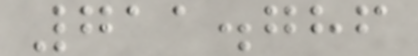711.786
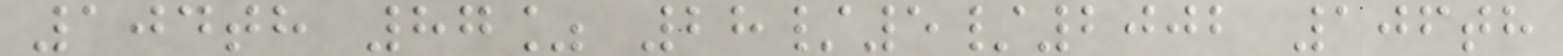104th 87% 28/5/2002 106th
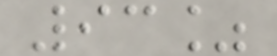93%
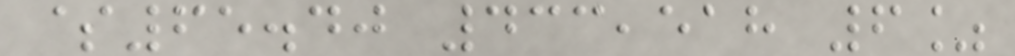$65.40 433,518 6%
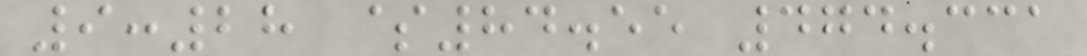9:28 $84.55 474.331
